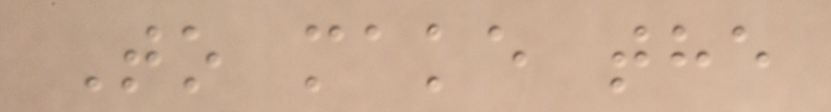To make the
